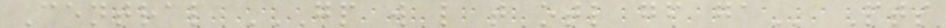Central GP W L T OTL GF GA Pts
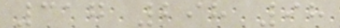317 298 98
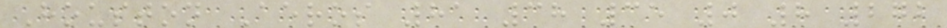Houston Aeros 81 38 35 0 8 272
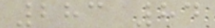283 84
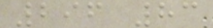296 83
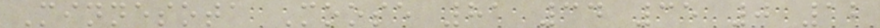Minnesota Moose 81 34 35 0 12
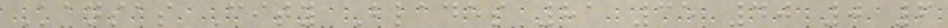Kansas City Blades 81 35 40 0 6
